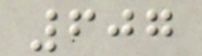607
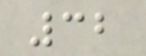32
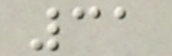31
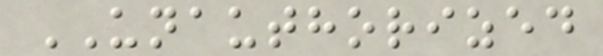UNAUTHORIZED
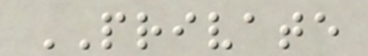PRIVATE
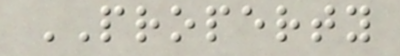PROPERTY
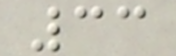33
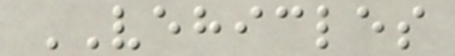VEHICLES
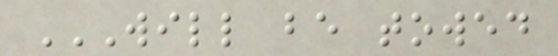WILL BE TOWED
